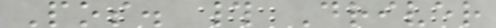Pos. # Driver
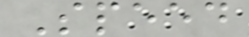Speed
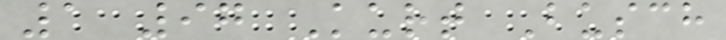1 97 Kurt Busch
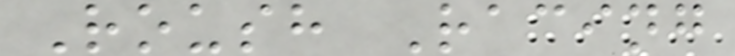Roush Racing
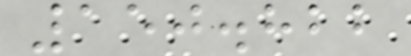150.822
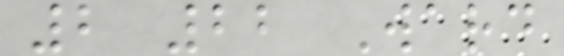2 22 Ward
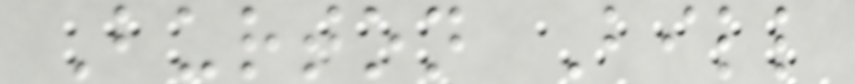Burton Bill
